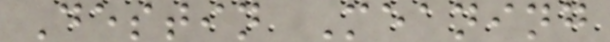Destin Meaning
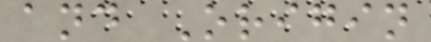and Origin
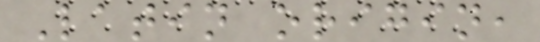Latin origin,
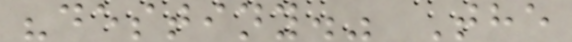"destiny." The
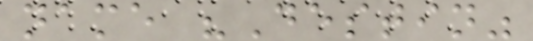name "Destin"
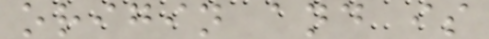origin and is
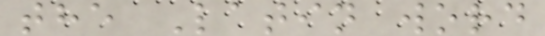the Latin word
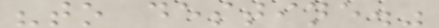"to destine."
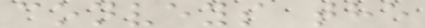conveys the
